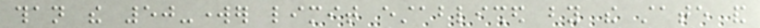than the 50-worker limit established by the state and
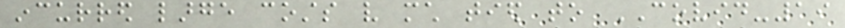incurred large costs very much tied to COVID-19
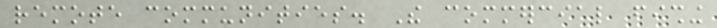remote communities. The commercial fishing
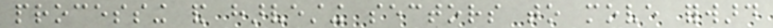processing and harvesting sectors to move forward
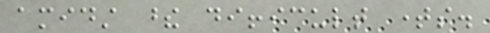amidst these difficult times.
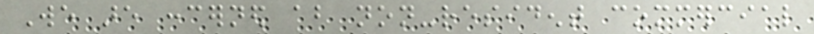We are concerned about non-resident commercial
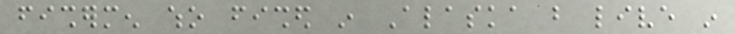fishermen who fished in Alaska but live in
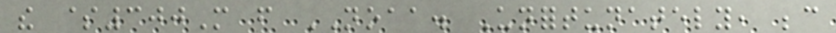the $300M from NOAA. Unfortunately, because
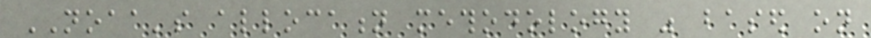NOAA's allocation methodology was based on
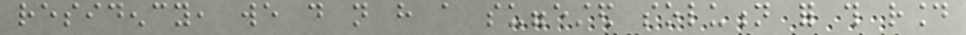residency, we do not have a suggested solution for this round
